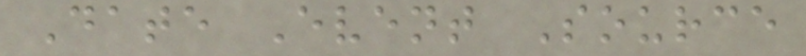Date Event Source
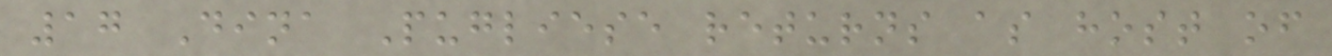17 Dina Pugliese returns as host of
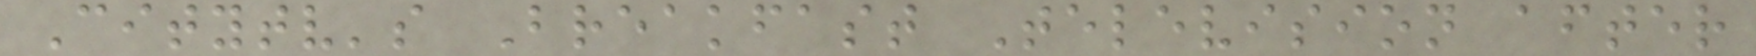Citytv's Breakfast Television after
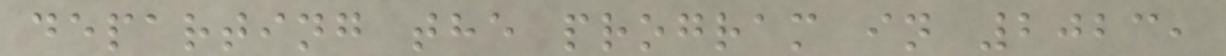departing the program in 2023,
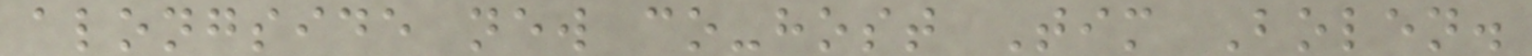alongside new co-host Tim Bolen.
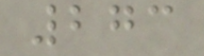273
